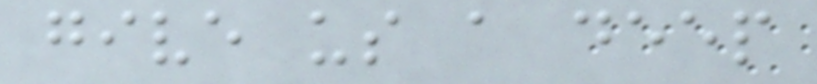give us a deep
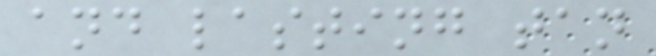and lasting tan
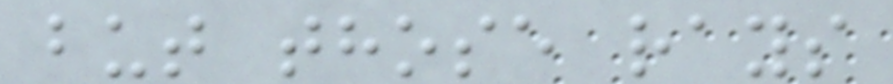but those rays
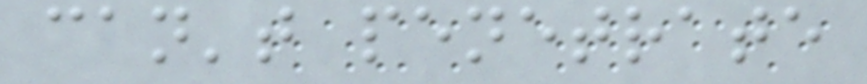can't penetrate
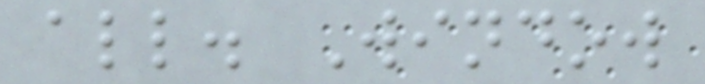all. Window
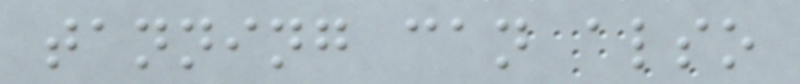tanning can also
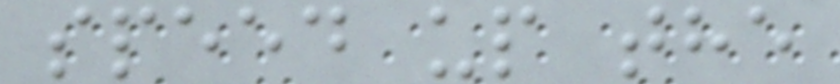speed up the
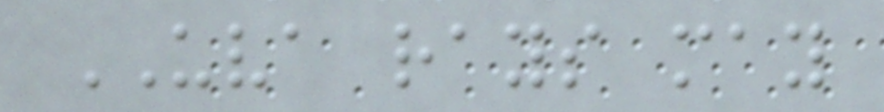UVA rays may
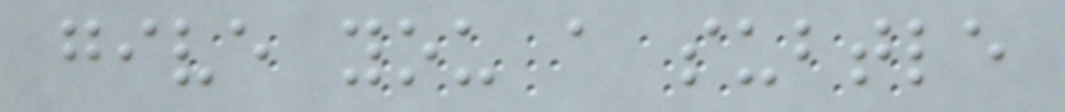give you a subtle
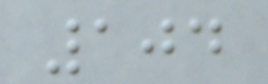104
